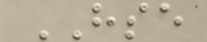HSE
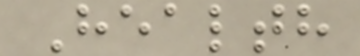Health
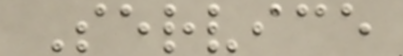Service
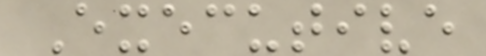Executive
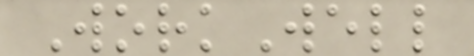WorkWell
